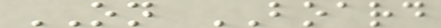ON BOARD
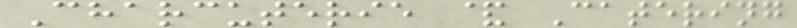Charcuterie & Catering
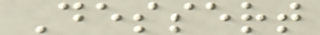Dessert
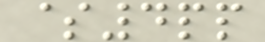$4pp
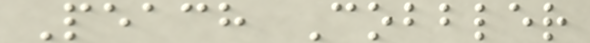Peach Cobbler
